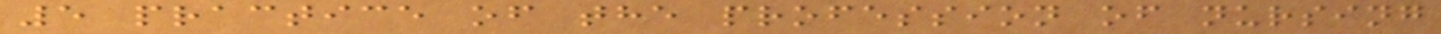5 practice of the profession of nursing
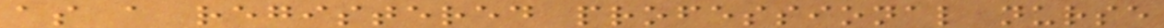as a registered professional nurse
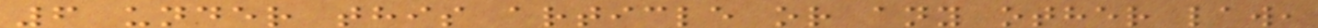6 under this article or any other law,
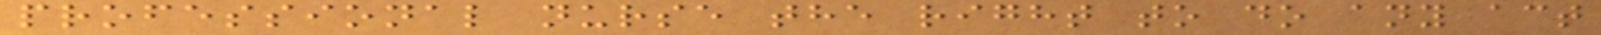professional nurse the right to do any act
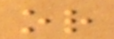or
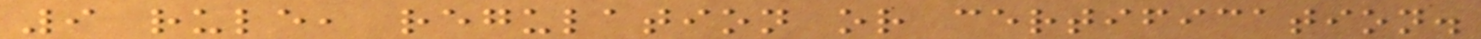9 rule, regulation or certification.
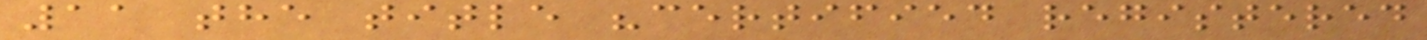11 the title "certified registered
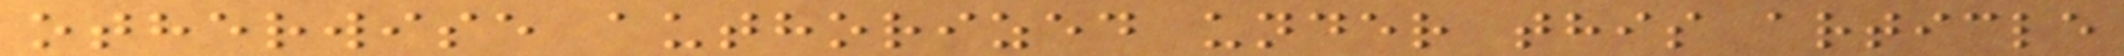otherwise authorized under this article
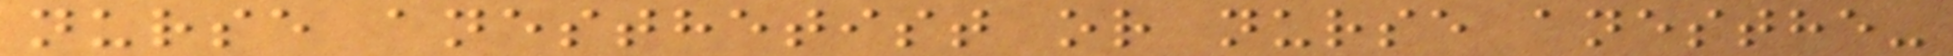nurse anesthetist or nurse anesthe-
